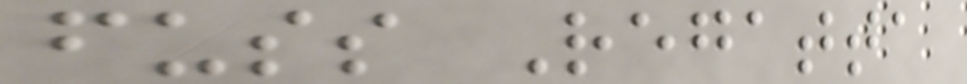fuss Regatta
